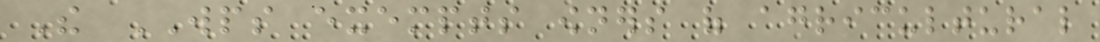The WPS exempts owners of agricultural
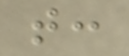that:
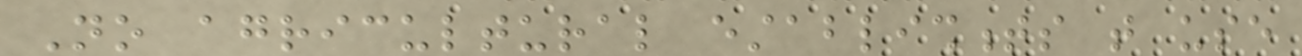No agricultural establishments that use
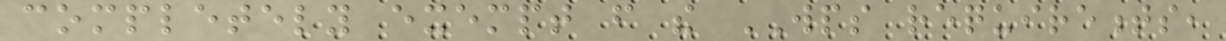completely exempt from the WPS requirements,
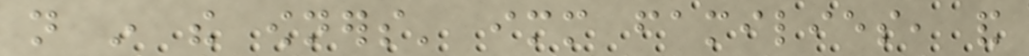not in the owners' immediate families, and
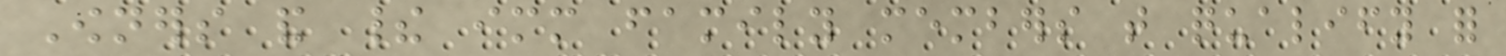Owners and their immediate family members that qualify for
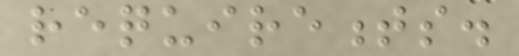requirements.
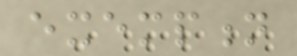exemption
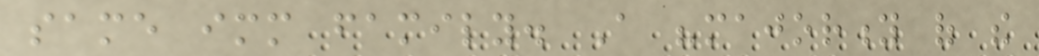same immediate family. A "majority of the
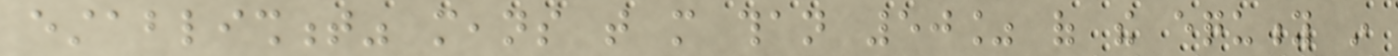establishment" means that more than 50% of the equity in
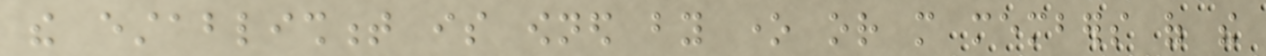the establishment is owned by one or more members of the
